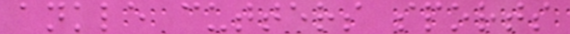ankle cutters sports
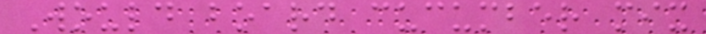Would board cucumber mix
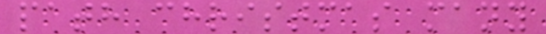path christmas many
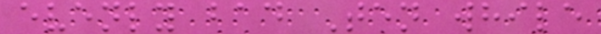evenly bad Ten while
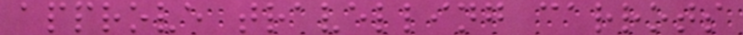approve travelling carrots
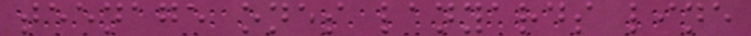teenage ones lanyards line
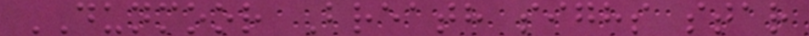DUNMOOR Breath sighs star
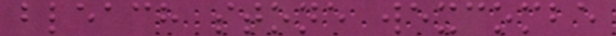bleach stone wexcombe
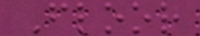Floor
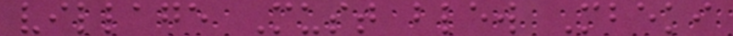village Must blew Mbeki
